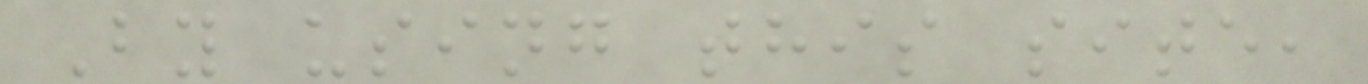By using this site,
